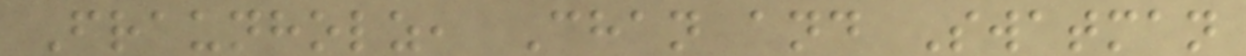Fraunholz, Chan and Swatman
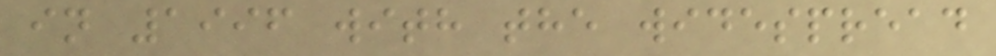in 1996 with the widespread
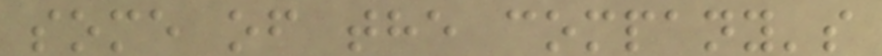some of the company's
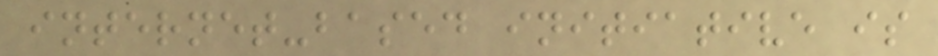internet-based initiative is
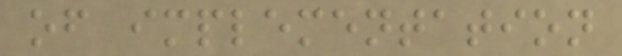of implementation
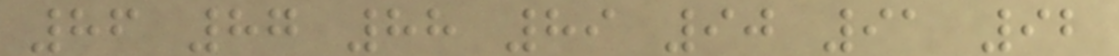86 87 88 89 90 91 92
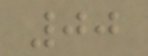00
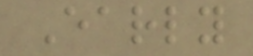Early
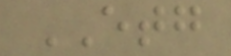ETG
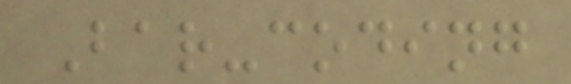Bar-coding
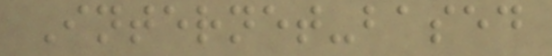Internet-based
